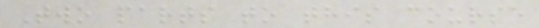Two parts to this course
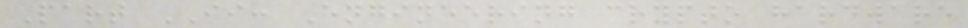Part II: Engineering crypto hardware
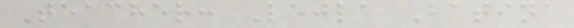Teacher: Lejla Batina
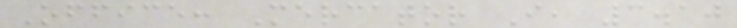Office: Mercator I, 3.10
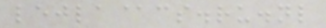lejla@cs.ru.nl
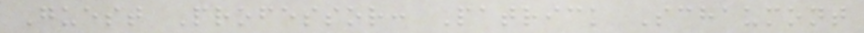Guest Professor: Patrick Schaumont
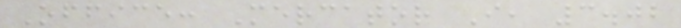Office: Mercator I, 3.02
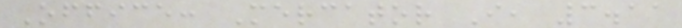Office: Mercator I, 3.11
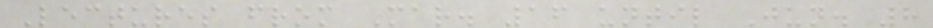Lectures from Mar. 16 until Jun. 8
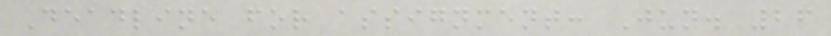Deadline for assignment: Jun. 26
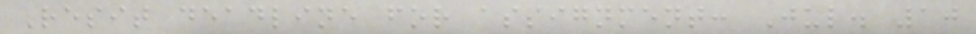Resit deadline for assignment: Jul. 10
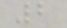2
